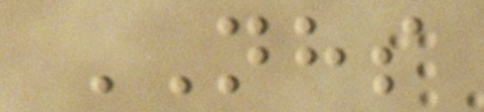NHS
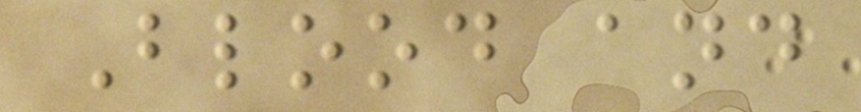Blood and
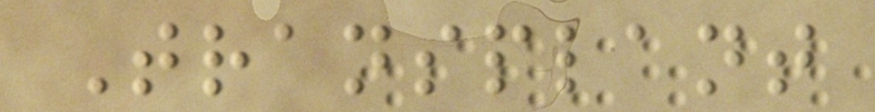Transplant
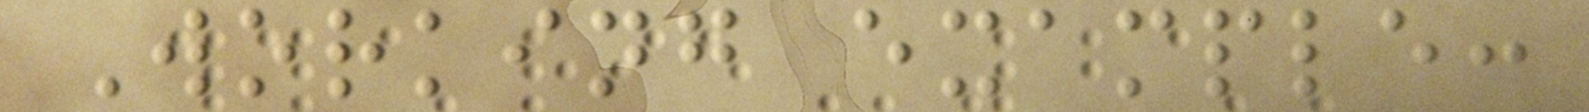Working example:
